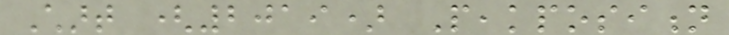Chart (2019) Peakposition
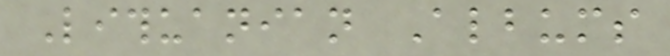Lithuanian Albums
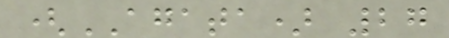(AGATA) 27
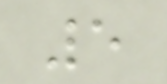5
